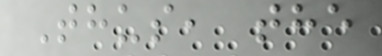Thus, the
